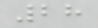28
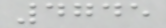4745
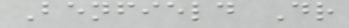Benfield Dr
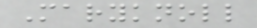Maryknoll
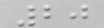20
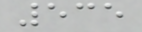535
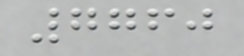7760
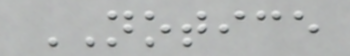NOTICE
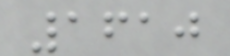1610
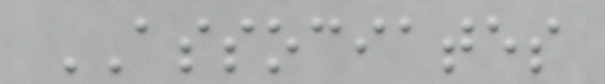ASSOCIATES
